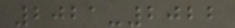2021-2022
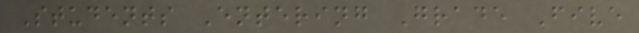Students Entering Grade Five
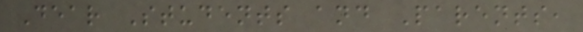Dear Students and Parents,
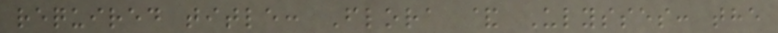required title: Flora & Ulysses: the
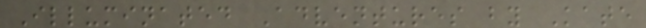Illuminated Adventures by Kate
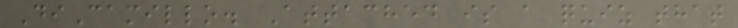DiCamillo. Attached is a quiz that
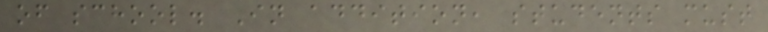of school. In addition, students must
